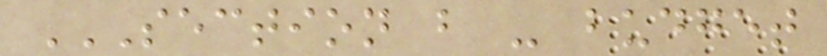SECTION B - BUDGET
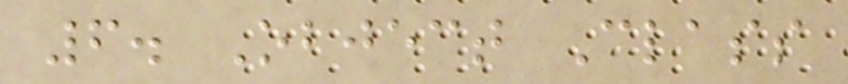6. Object Class
